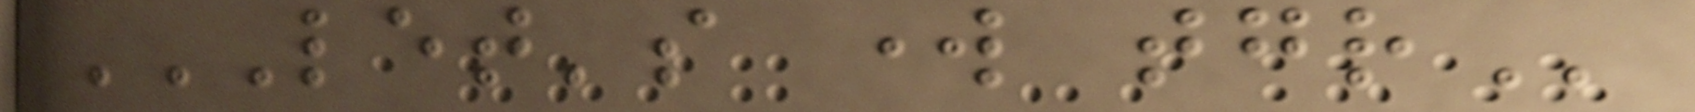LET'S WORK TOGETHER
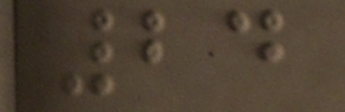24
